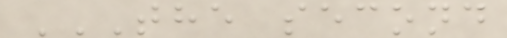THE SECOND
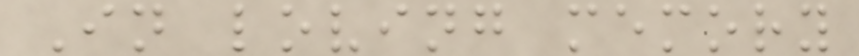In loving memory
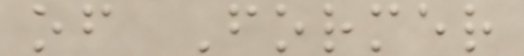of Former
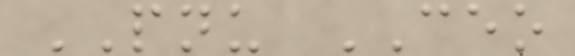PNU CEO
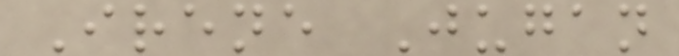Irene Jugan
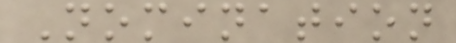Nomination
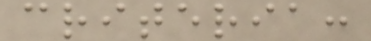criteria:
